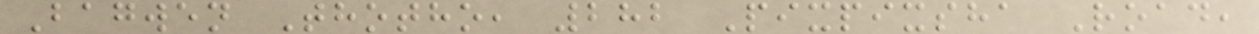Bagwen Thotho, 282 Pixpixsha Road,
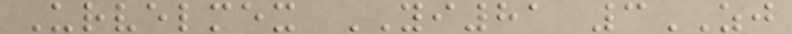Urvelmex YI81 3ZJ
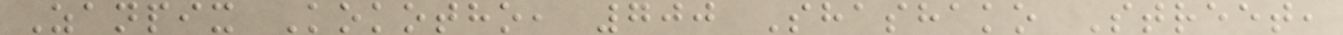Zanpix Kokotho, 700 Shashako Street,
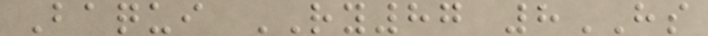Baqui RY87 8HS
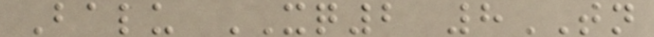Balu XQ2 8TN
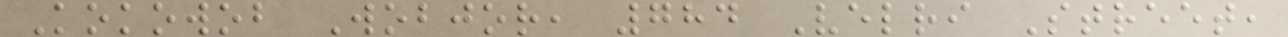Kokowob Wobjor, 784 Velri Street,
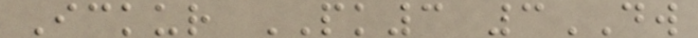Ickur PK3 3DW
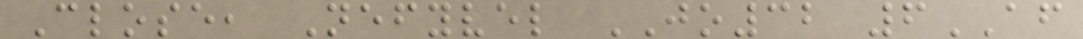Close, Nefyvel JO32 6AF
